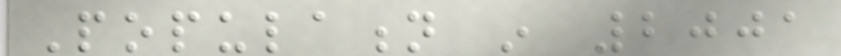Population in 2001
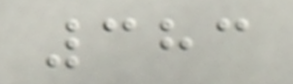383
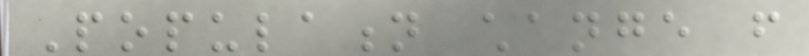Population change from
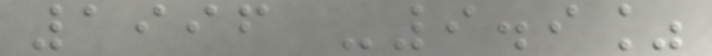1996 -9.9%
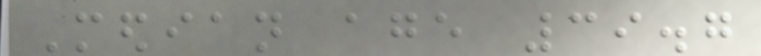Median age 39.7
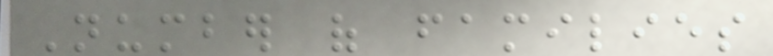Number of families
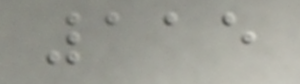115
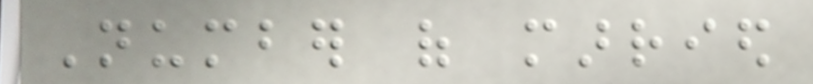Number of married
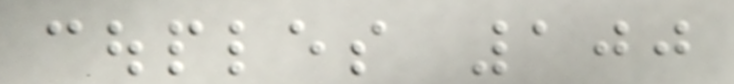couples 100
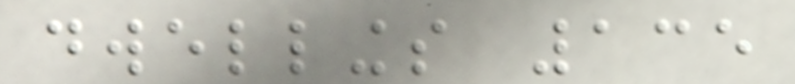dwellings 135
